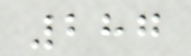287
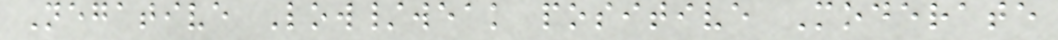Negative Low/weak positive Moderate
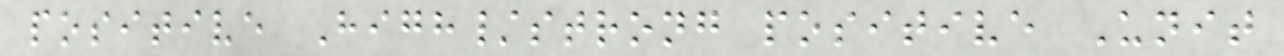positive High/strong positive Unit
